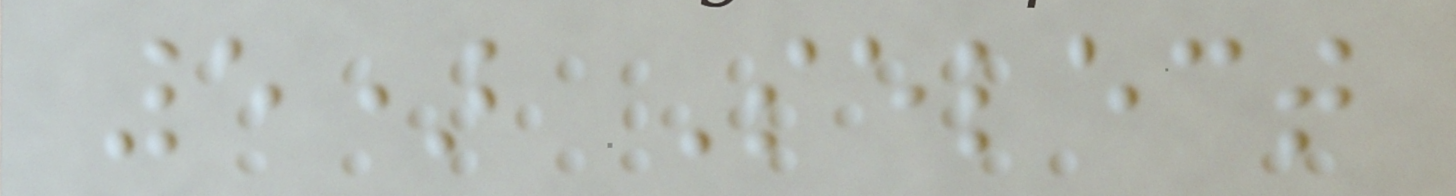5) Select
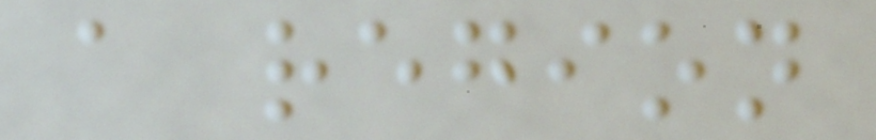a region
